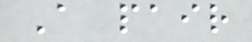A pair
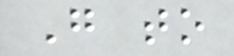Go to
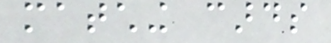matching cards
